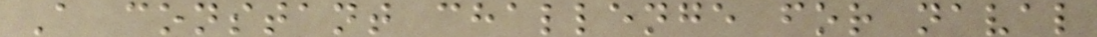A constant challenge for naval
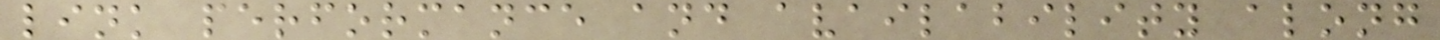link performance and availability along
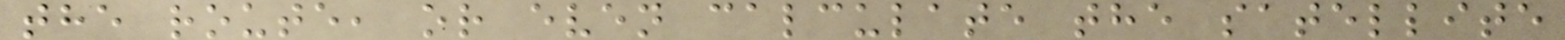the route, or even calculate the satellite
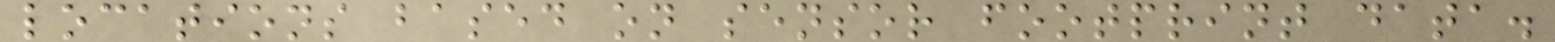locations based on sensor footprint data.
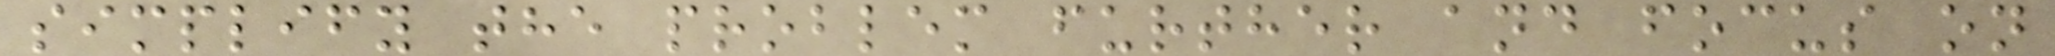simplify the problem further and focus on
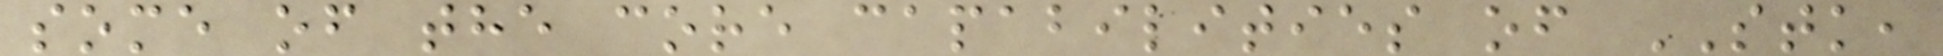some of the core capabilities of STK,
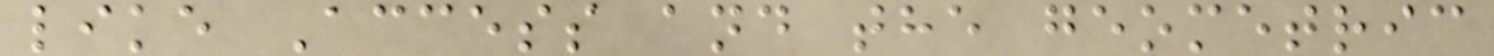like Access and the geometric
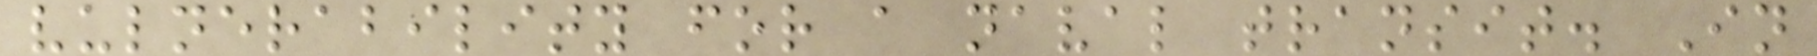vulnerability for a naval transit. In
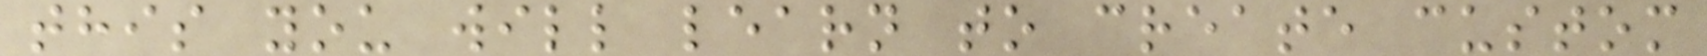this you will learn to create custom
